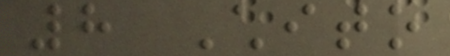8 Chito
